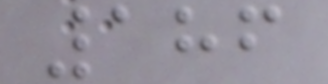186
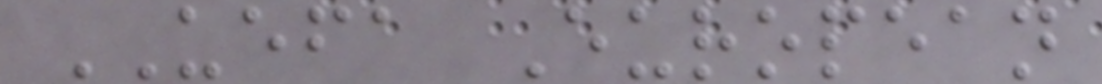UEFA European
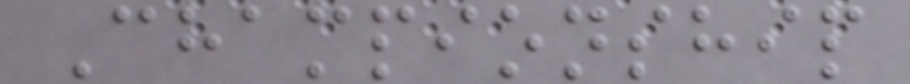Championship
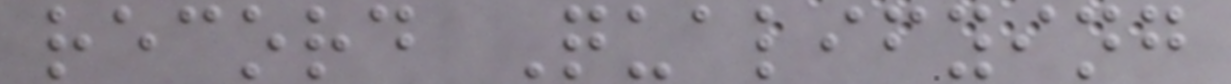record Qualifying
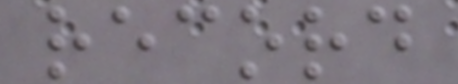record
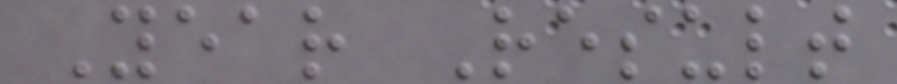Year Result
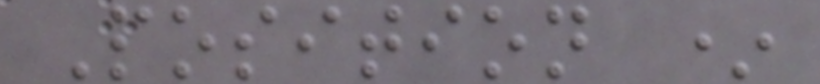Position *
